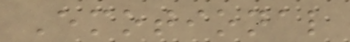Emotional
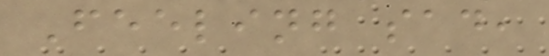Feeling sad,
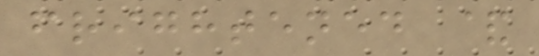frightened &
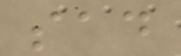sad
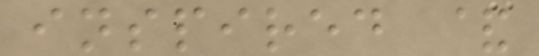inspired &
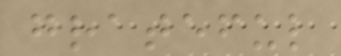grateful
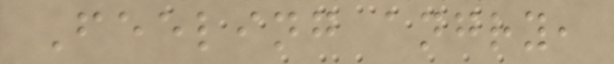Feeling angry,
